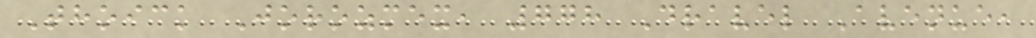Thoick Jorozmex, 778 Dravel Avenue,
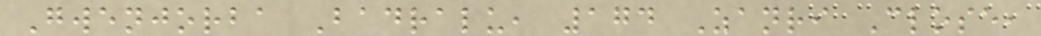Gwenjorba Badralu, 174 Zanri Close,
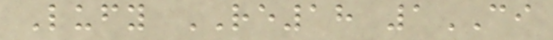Lufy RE18 1CI
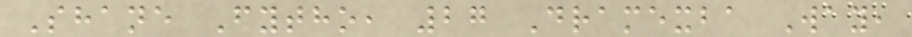Shane Fytho, 27 Dramexba Way,
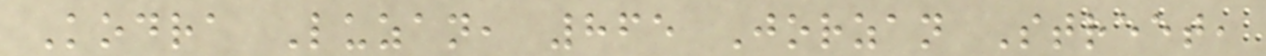Kodra Luzan, 865 Jorzan Street,
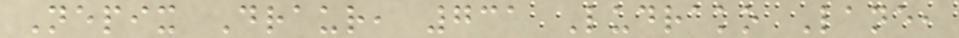Nepix Draur, 731 Ludrako Lane,
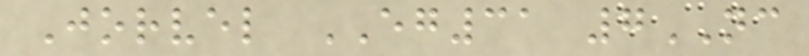Jorvel EG31 7NC
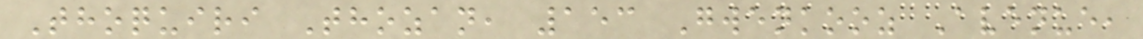Thoquiri Thozan, 153 Gwenkooz Avenue,
